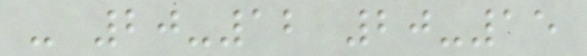- 20-12 20-15
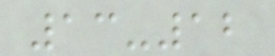13-12
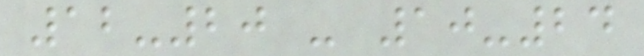12-20 - 10-24
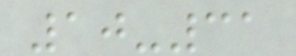10-31
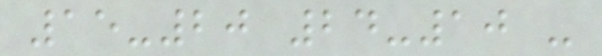15-20 24-10 -
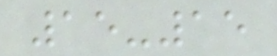15-15
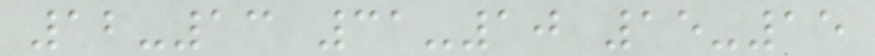12-13 31-10 15-15
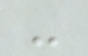-
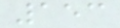153
